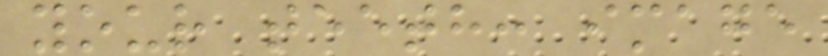your teeth: image
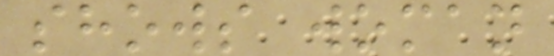shows woman
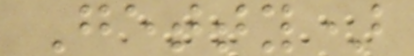Getty)
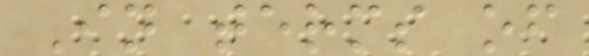In terms of
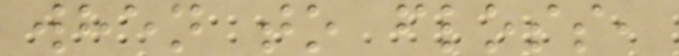when to floss,
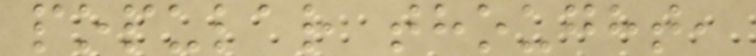popular thought,
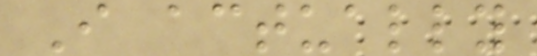I actually
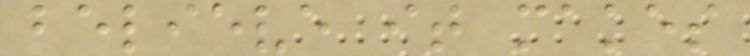believe it makes
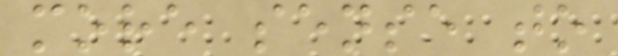more sense to
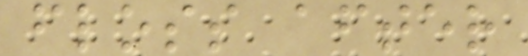floss after
